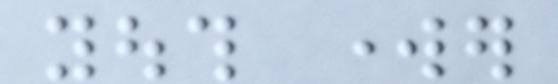youth worker
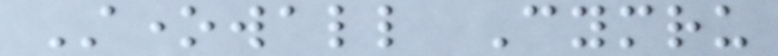Stonewall Cymru
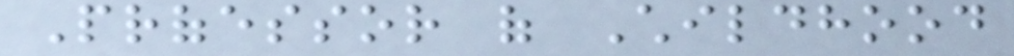Professor of Childhood
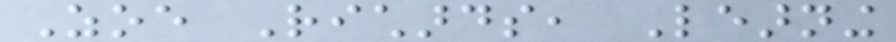Zoe Richards, Learning
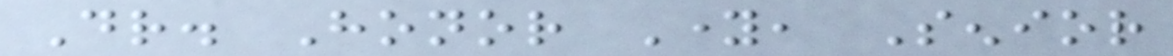Dr. Honor Young, Senior
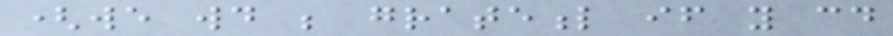(we would be grateful if you could
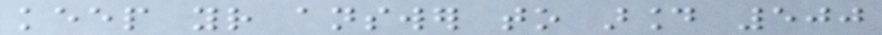keep your answer to around 500
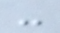-
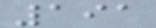191
